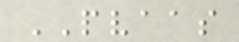PVAAS
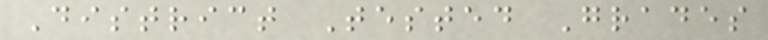District Tested Grades
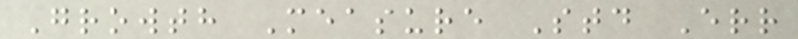Growth Measure Std Err
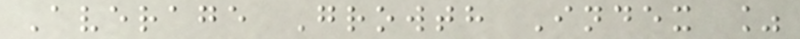Average Growth Index %
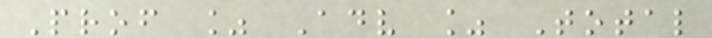Prof % Adv % Total
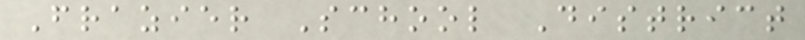Frazier School District
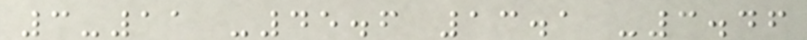3-11 -45.6 13.1 -3.46
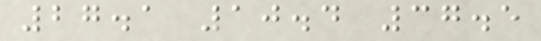27.1 10.4 37.5
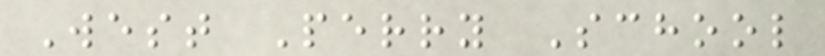West Perry School
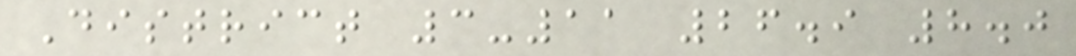District 3-11 26.9 8.0
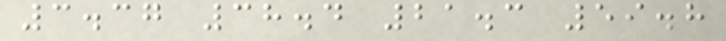3.37 38.4 21.3 59.8
